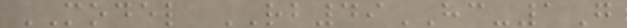MODEL RB49HC-1G
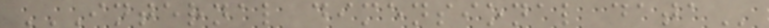INTERNAL DIMENSIONAL DATA
